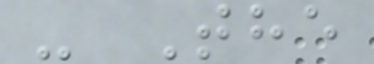- The
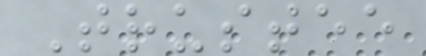Trustee
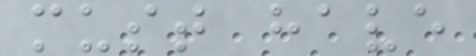must have
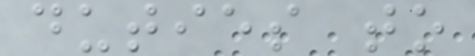duties to
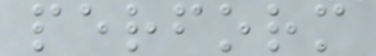perform
